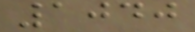1040
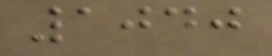1040
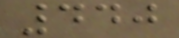440
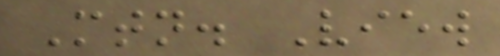Mtn. View
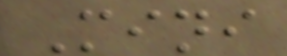Mini
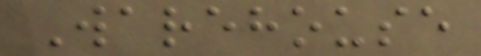Warehouse
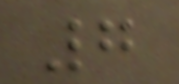7
